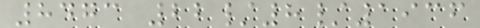8473 22/8/1936
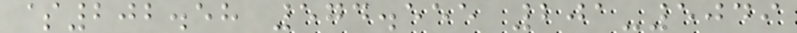$202.58 574.555 201-5049
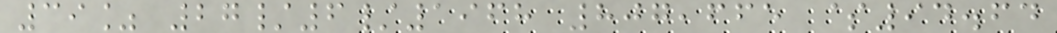39% 27/6/1968 807,665 $94.64
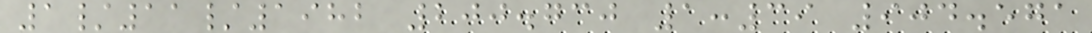1/11/1982 200.730 1:39 904.571
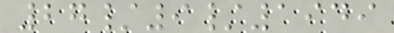27/9/1949
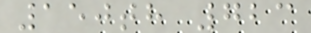150th 723
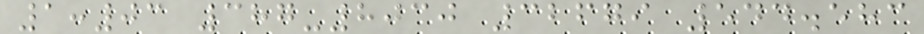1:03 387-8030 32679 544.583
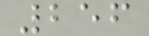256
